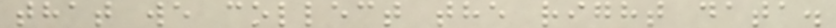that we collect the right data.
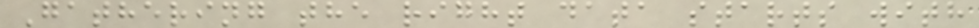Gathering the right data starts with
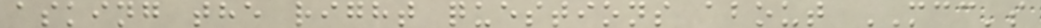asking the right questions about MCC's
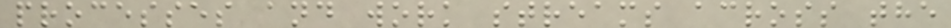processes and work streams across the
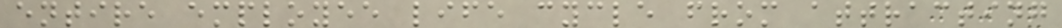entire employee life cycle from attracting
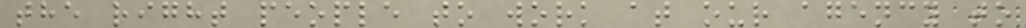the right people to work at our agency to
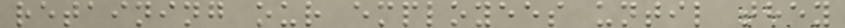retaining our employees until they
